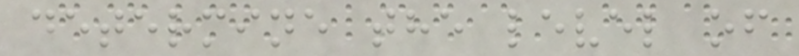determine the level of
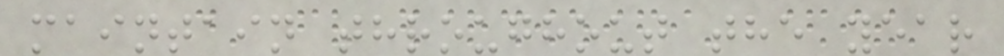maintain throughout the year
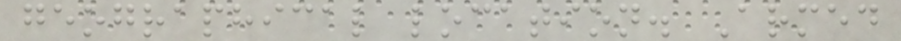geographical location. Armed
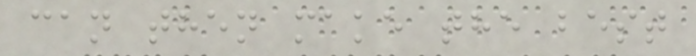can then make the best
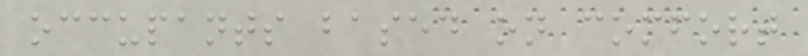occupants based on comfort
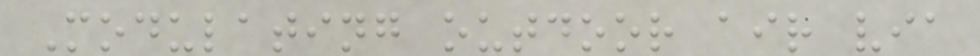Modulating outdoor air via
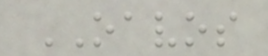OAVOS
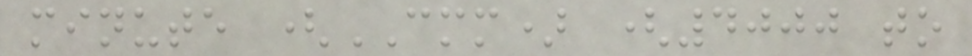minute (CMM) (4000 to
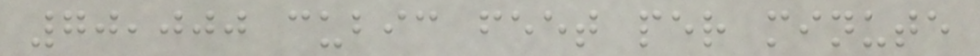70,000 cubic feet per minute
